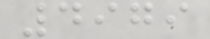4979
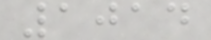1014
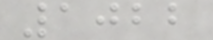1022
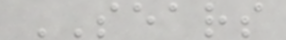SEARS
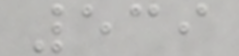539
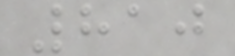810
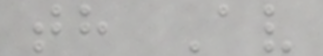th Av
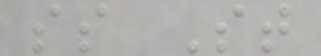ss St
